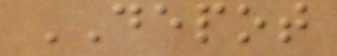DEPOT
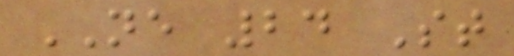NE 24 St
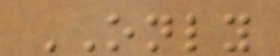ONLY
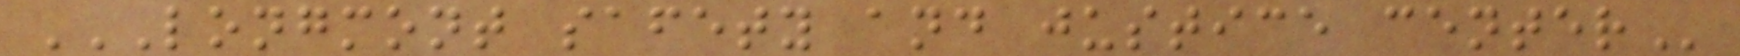LONGMONT SAFETY AND JUSTICE CENTER
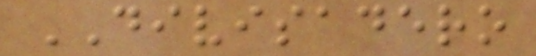DIVISADERO
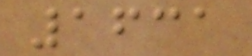1631
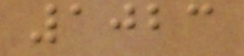1023
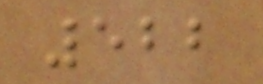522
